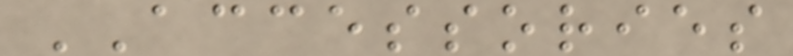ACCESSORIES
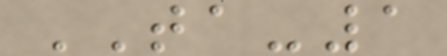TA-1
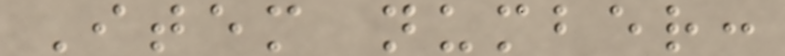Item number:
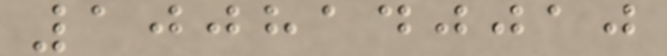1008140010
